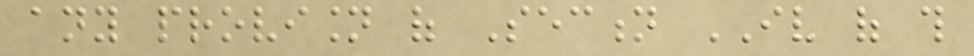any provision of Section IV of this
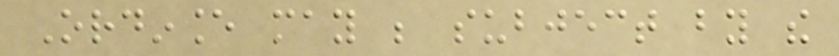Ordinance may be subject by the
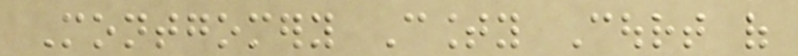Montgomery County Court of
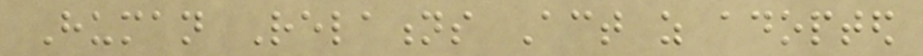Human Relations Act as adopted
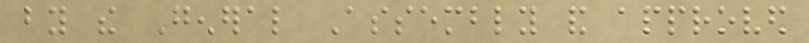by the General Assembly and approved
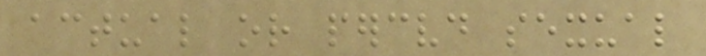actual or perceived sexual
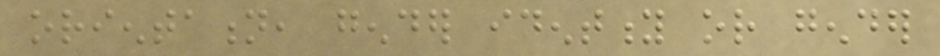orientation, gender identity or gender
